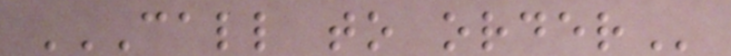CALL TO ORDER
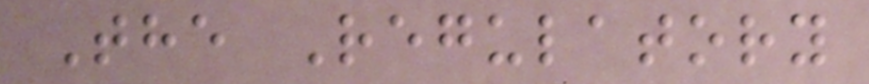The Regulatory
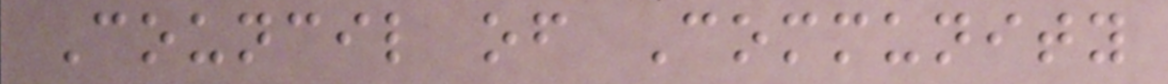Council of Community
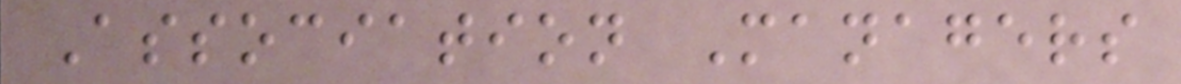Association Managers
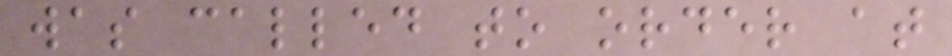was called to order at
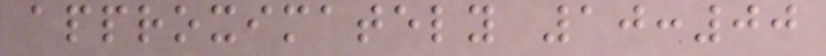approximately 10:00
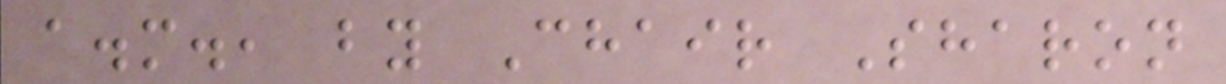a.m., by Chair Sharon
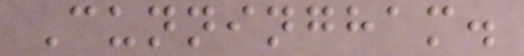Cunningham.
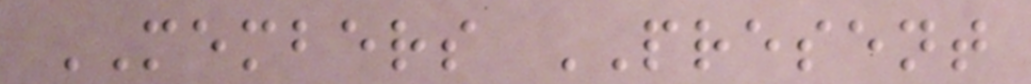MEMBERS PRESENT
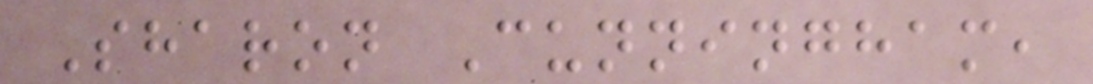Sharon Cunningham,
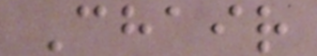Chair
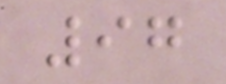97
